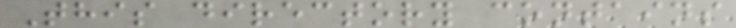This directory contains
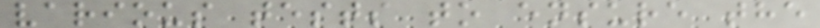various tests to ensure the
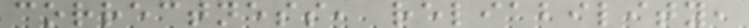correctness, reliability,
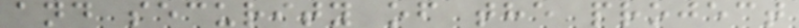and security of the project
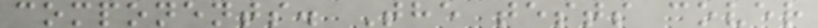components. The tests cover
